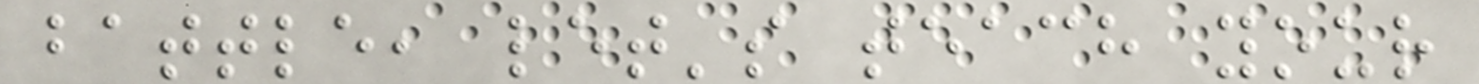battle, let's teach your
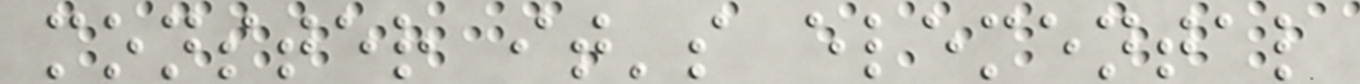monster it's elemental
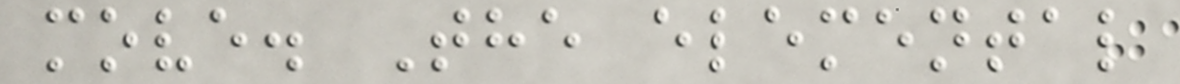move. The elemental
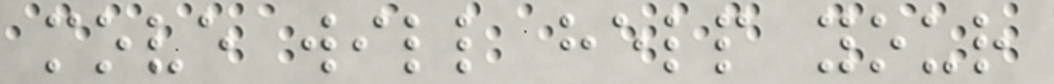move will help your
